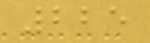225
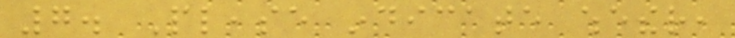7. Please indicate whether,
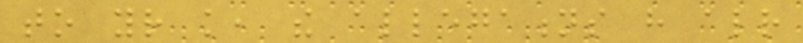to your knowledge, the allegations have already
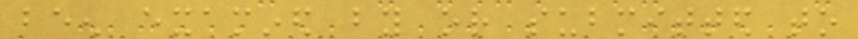been examined by or submitted to
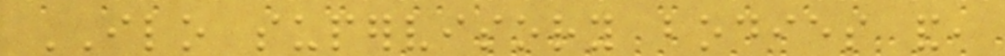ILO supervisory bodies and,
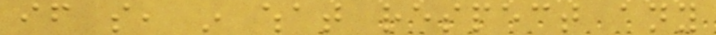if so, in what respect any
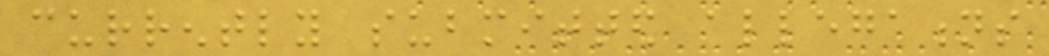currently submitted allegations
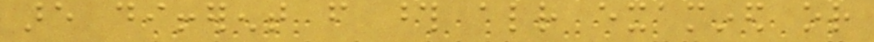are different from those already examined or
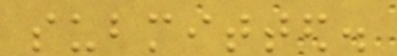submitted.
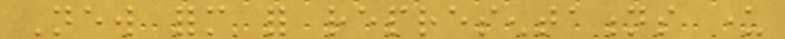New form for representations under
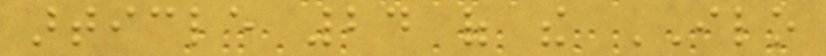article 24 of the ILO
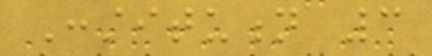Constitution 3
